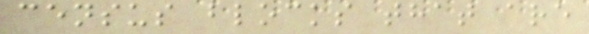census blocks that are
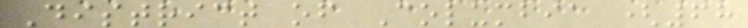District of Columbia (68
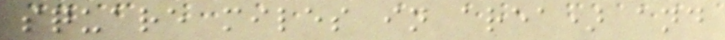square miles in area) and
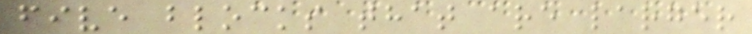five blocks that are larger
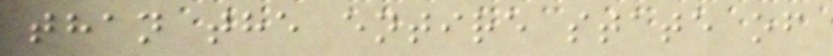than the entire state of
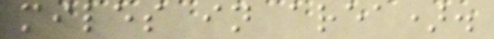miles in area).
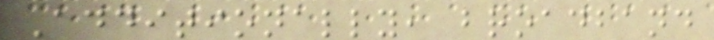Additionally, broadband
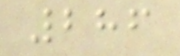286
